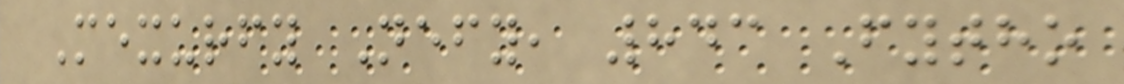Mexurfy Nefy, 843 Fytho
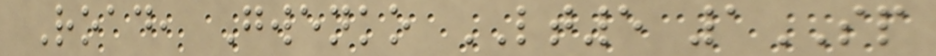Road, Gwenko LT5 1SP
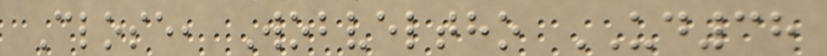Close, Wobveltho UD38
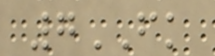7FK
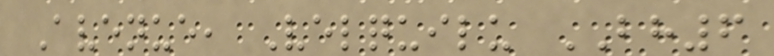Avenue, Velquilu BH6
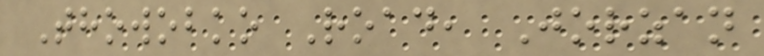Thowobko Road, Jorzan
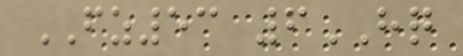FZ53 6HQ
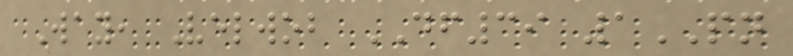Way, Velwob DF39 1PN
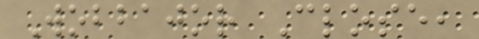Wobbajor Close,
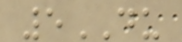5DU
